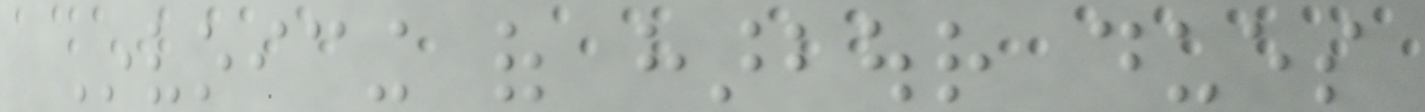Invoicing of harbour dues
